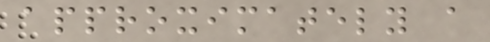approximately a
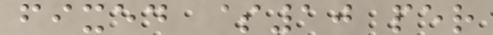fixed $10 per
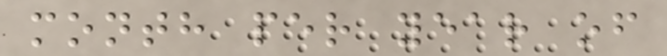month per year of
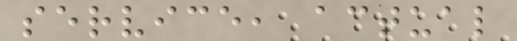service, actual
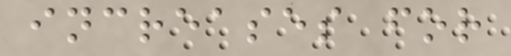increases for
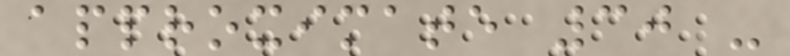approximate 30 -
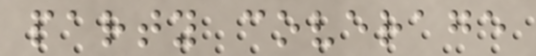party coverage
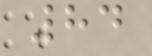84
